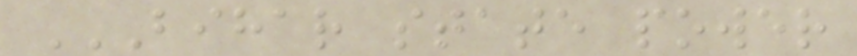BIHAR STATE POWER
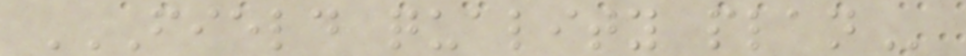FIELD QUALITY PLAN
